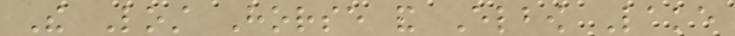The Lost Horse and Elbow Lake
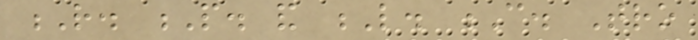R. P. and L. C. Tro
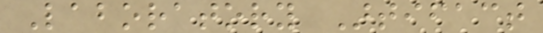Laboratory Artifact
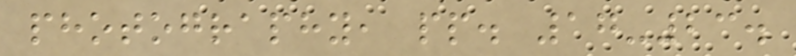photography, pp. 17-23.
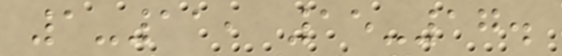1-11, 15-17.
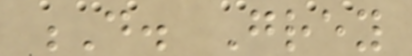D. Grey
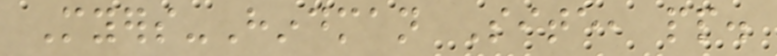Myers-Hindman Site, pp.
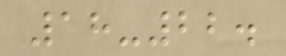18-22.
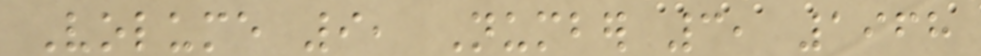Volume 9, Number 3, 1968
